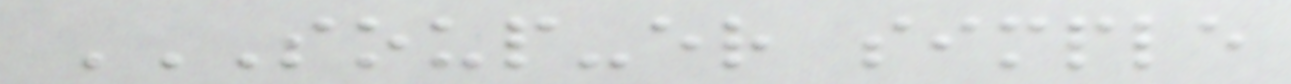SOUP-ER SIMPLE
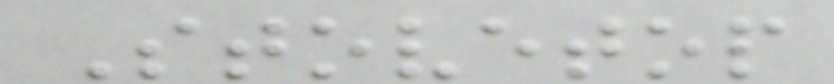Stovetop
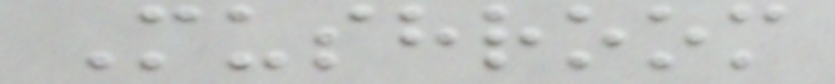Mushroom
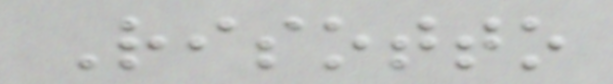Risotto
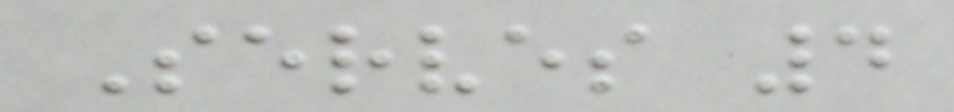Serves 4
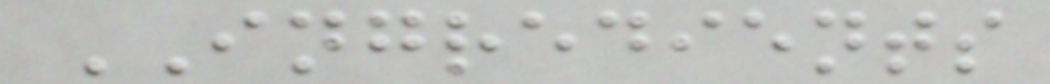INGREDIENTS
